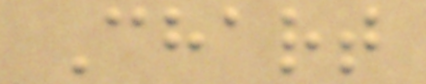Chart
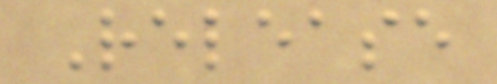Release
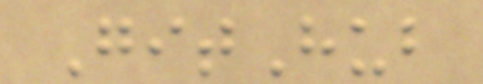GitHub
